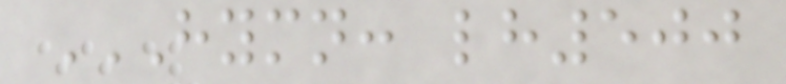HYMN: LH500
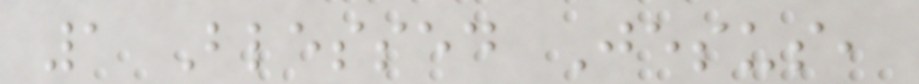1 Blessed Jesus,
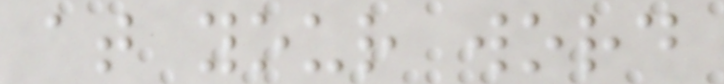at your word
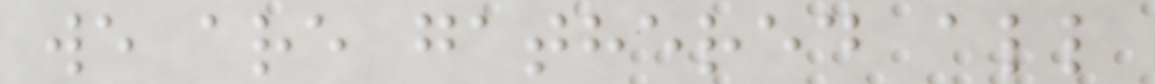we are gathered all
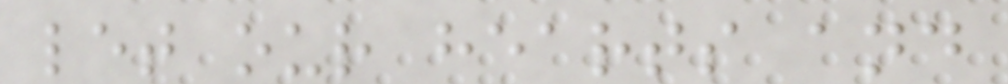let our hearts and
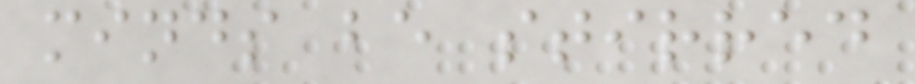minds be stirred
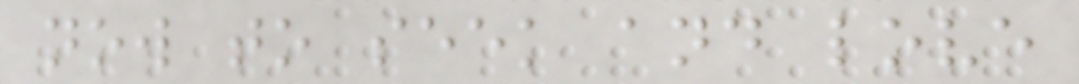now to seek and love
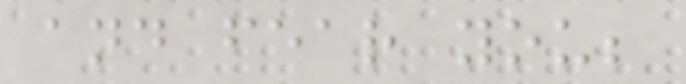and fear you;
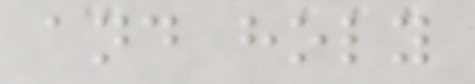and holy
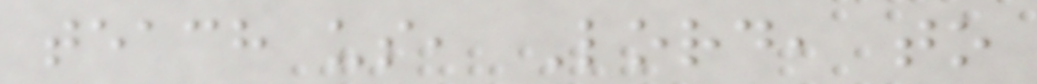teach us, Lord, to
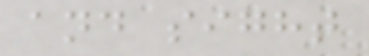and sight
